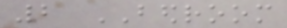2 BEDROOM
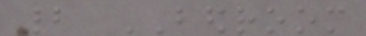2 BEDROOM
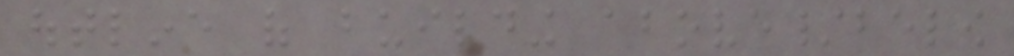outline of building above/below
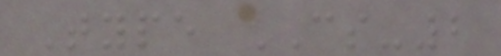Type CS-2
